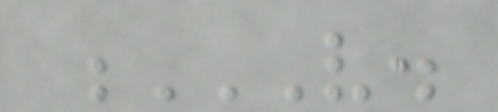V.
